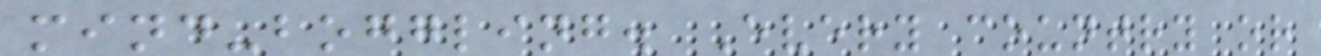mind-boggling. Every country or
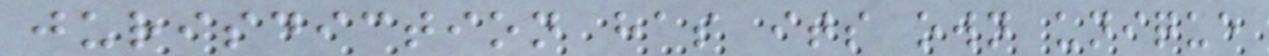jurisdiction has its own unique
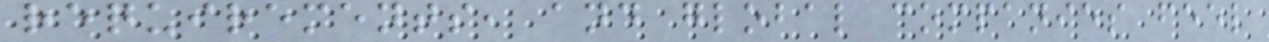requirements, and global companies feel
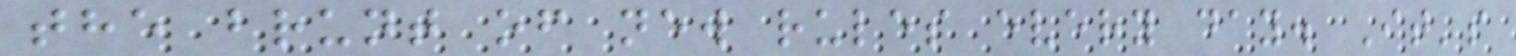the brunt of new rules every day. It's
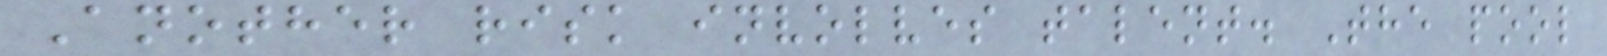Another risk involves talent. The pool
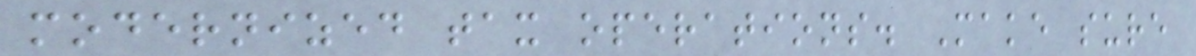modernized tax operations. Make sure
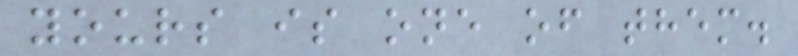yours is one of them.
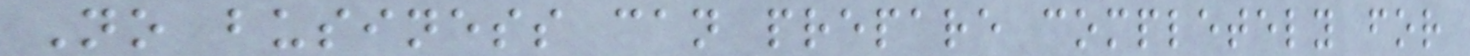No business can prepare completely for
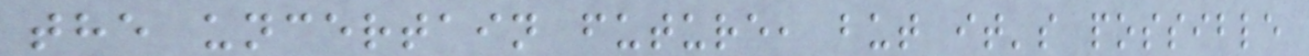the uncertain future, but it's possible
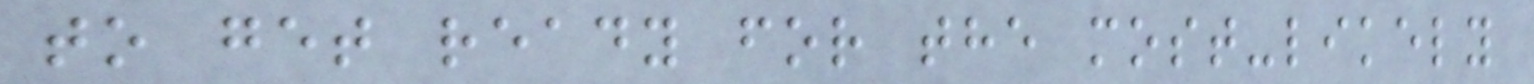to get ready for the most-likely
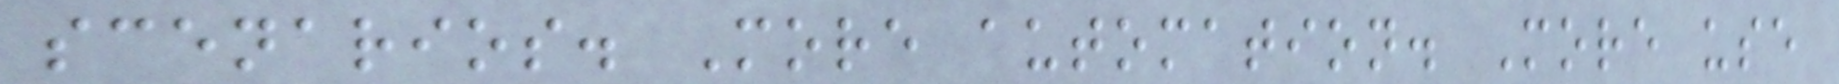scenarios. More automation. More use
